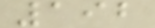192
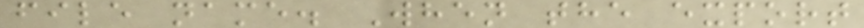file name. When the export
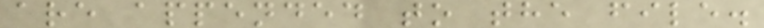are appended to the file.
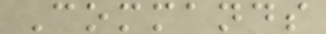Commands
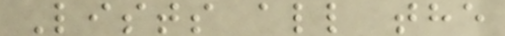Lists all the
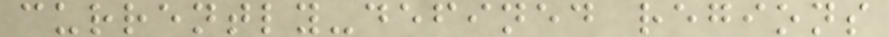currently-defined regions
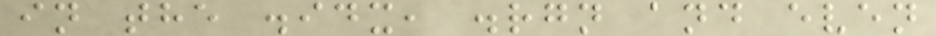in the .idx, .rgn and even
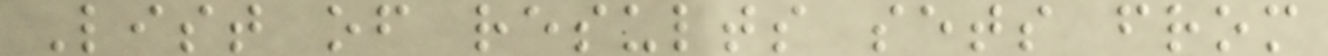List of results sets from
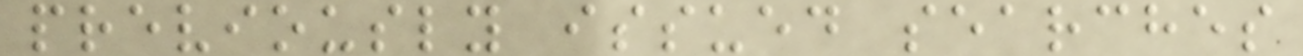previously issued searches
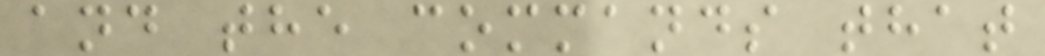and the commands that
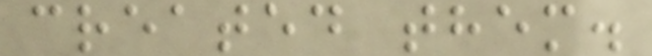created them.
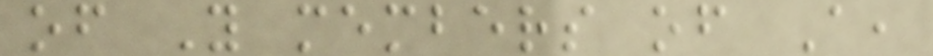of Y members of A,
